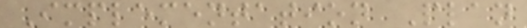Implementation Plan
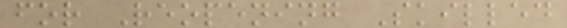for Reopening Skilled
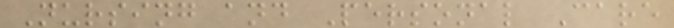Nursing and Personal Care
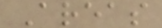Areas
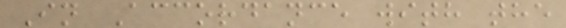In Accordance with the
